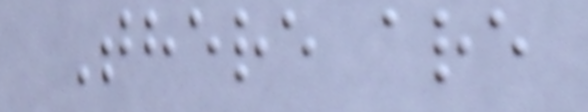There are
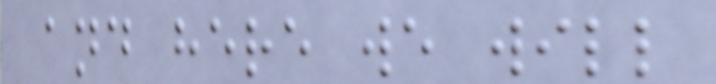and here we will
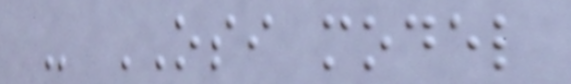- OSI model
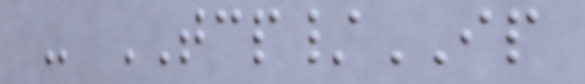- TCP/IP
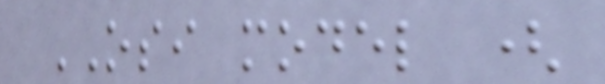OSI model (
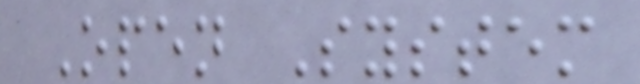Open System
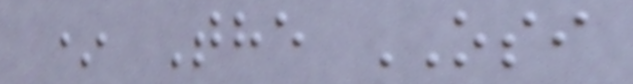* The OSI
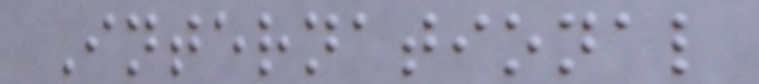International
